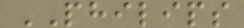PHILIPS
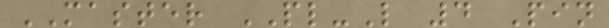MASTER PL-L 4 Pin
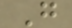G
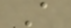A
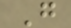G
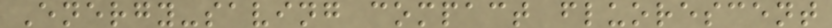Energy-saving compact fluorescent
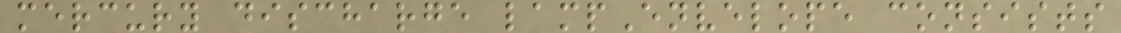mercury discharge lampEnvelope consists
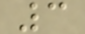3
